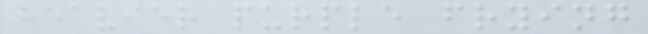heavier purple frying
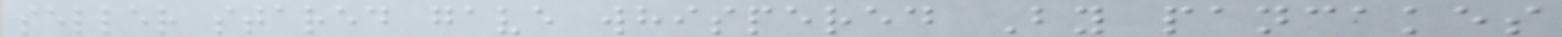seller stared gave whispered By pancakes
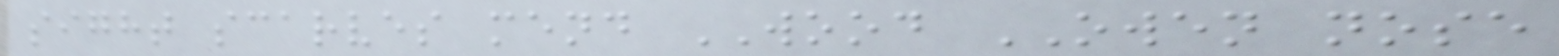sight scarves mend WOOD OWEN nose
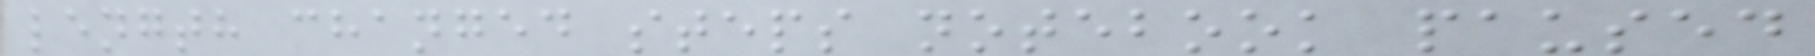length changed steps notebook paused
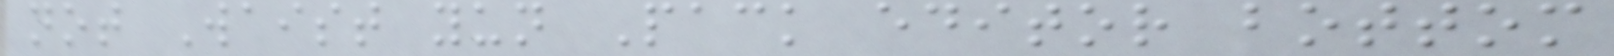not Waist yun Pack editor bottom
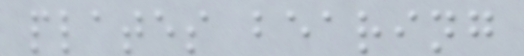plates bearing
